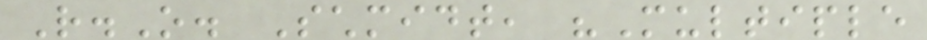R.O. Schmidt, "Multiple
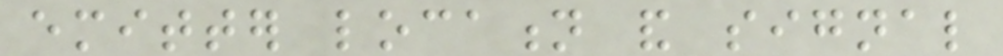emitter location and signal
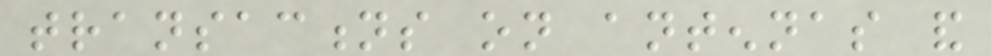transactions on antennas and
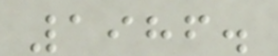1986.
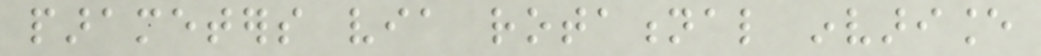parameters via rotational invariance
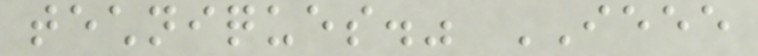techniques." IEEE
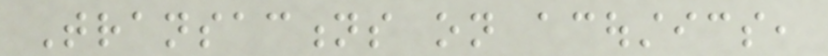Transactions on acoustics,
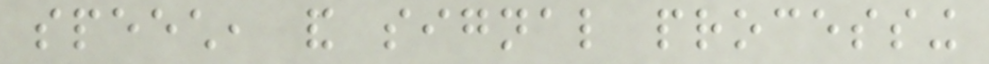speech, and signal processing
